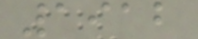1912
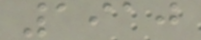1910
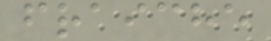fraiche
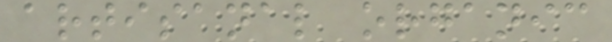artisanal organic
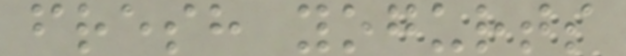fresh yogurts
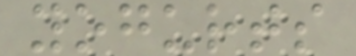yogurts
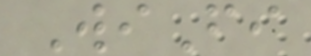WiFi
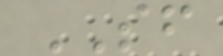SF
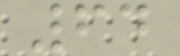64
